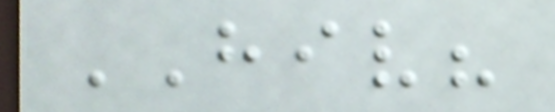HIV?
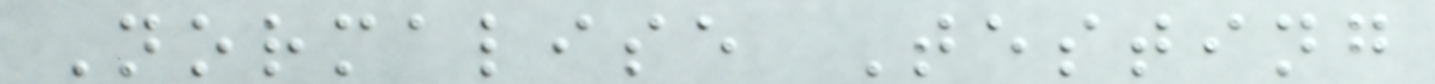Normalise Testing
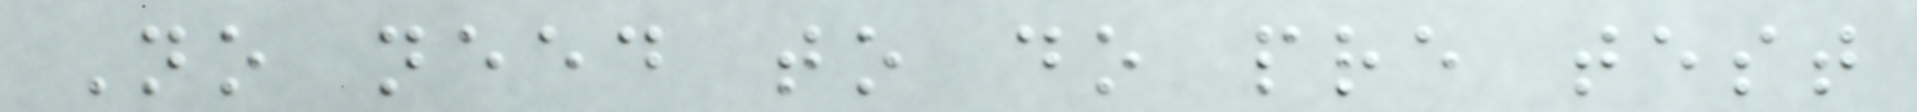No need to do pre test
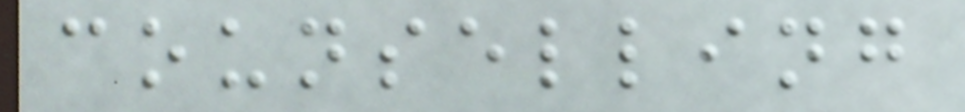counselling
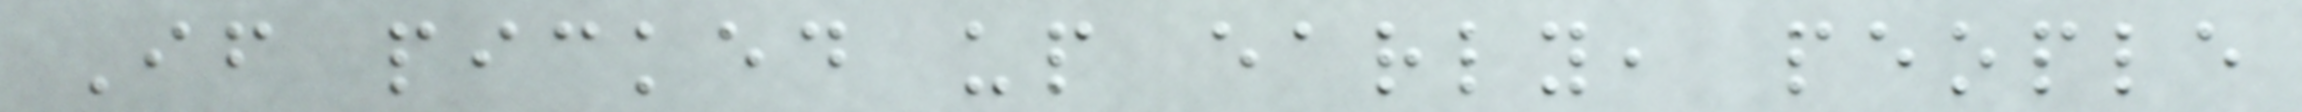If picked up early, people
